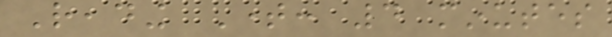Reading Time: 4 minutes
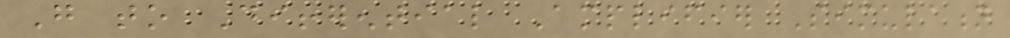Go to Differential Amplifier Simulation
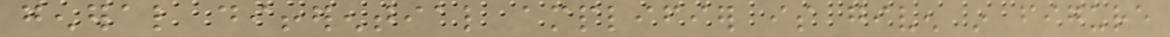general differential amplifier is given in figure
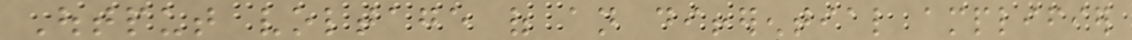Output voltage of an differential amplifier
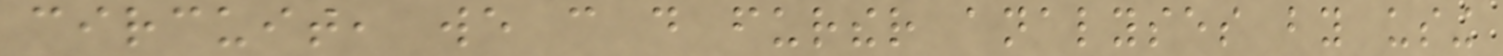circuit, we can do further analyses by using
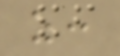as:
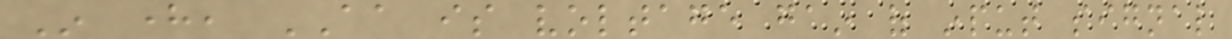In here, AA is voltage gain of input signal
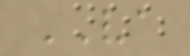VA
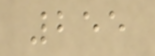255
